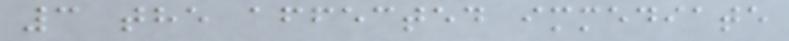3 the affected immediate
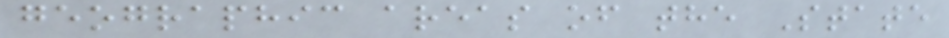geographic areas of the State
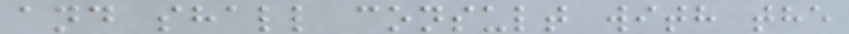and shall consult with the
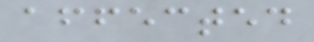affected
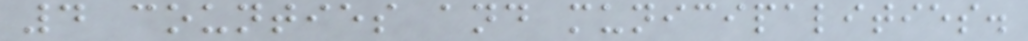4 counties and municipalities.
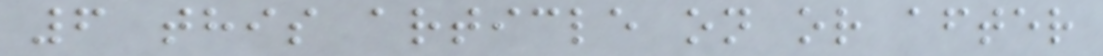6 this article on or after
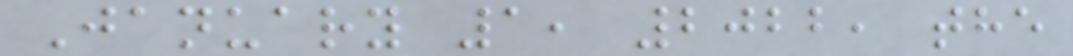January 1, 2022, the
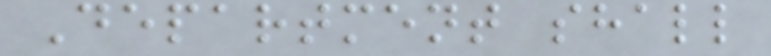Department shall
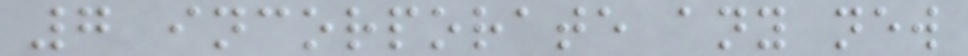7 incorporate any new
